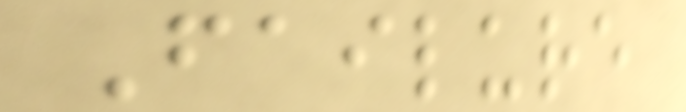Failure
